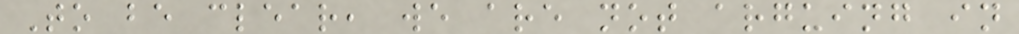To be clear, we are not arguing in
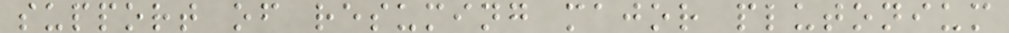support of resuming major plutonium
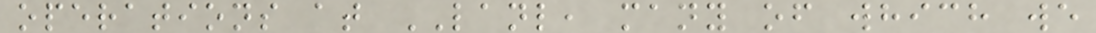operations at LANL, many of which we
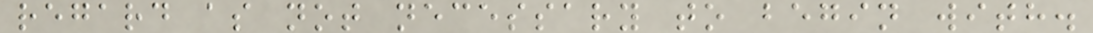regard as not necessary to begin with.
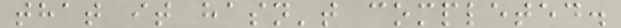that it hasn't completed.
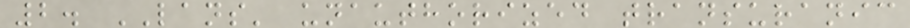2. LANS' unauthorized transuranic
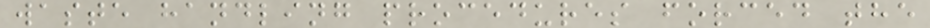waste handling procedures forced the
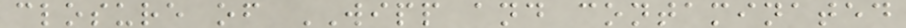closure of WIPP and contaminated
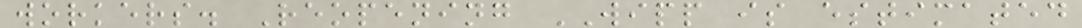workers. Reopening WIPP is estimated
